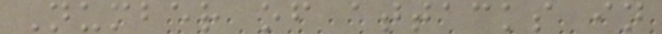Number of attacks in
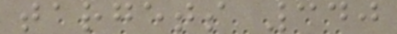targets 340
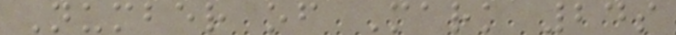Number of Mark 24s
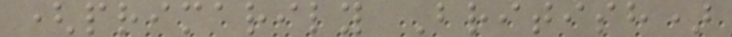(primarily British)
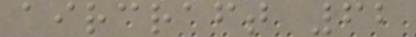aircraft 62
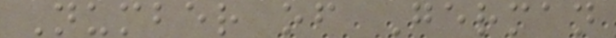Number of German
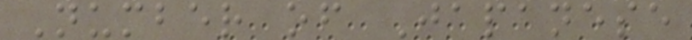Number of Japanese
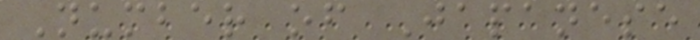Number of Japanese
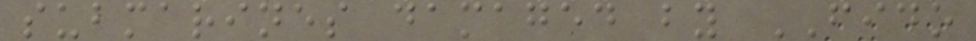submarines damaged by FIDO
